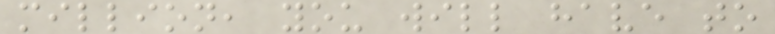million, you will have to
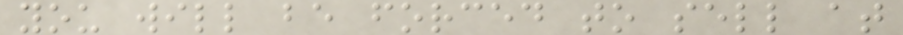you will be forced to sell at
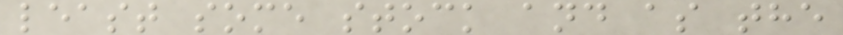least some stock and as the
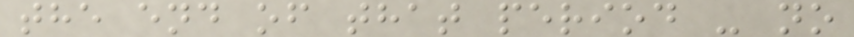the end of that period - no
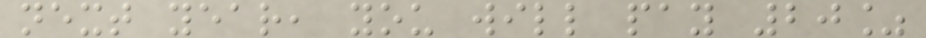next year, you will pay 20%
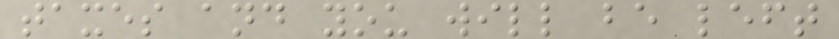taxes and you will be left
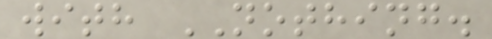with NOTHING.
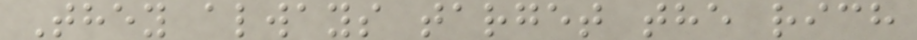They always target the rich
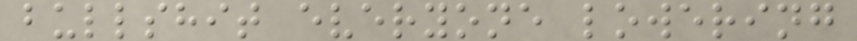bullshit everyone lowering
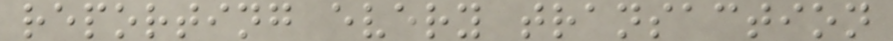reporting every transaction
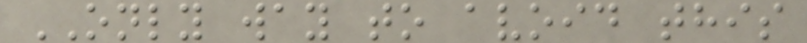ONLY way to avoid this
